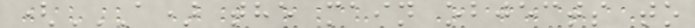(A) THE MAIN OBJECTS TO
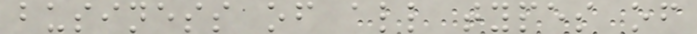business of all types of
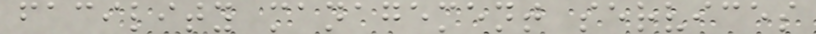facility management services
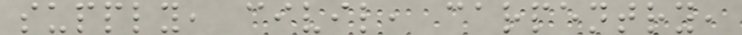supply, civil, carpentry,
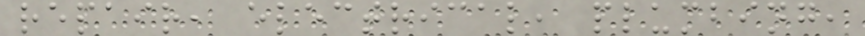repair, electrical, plumbing,
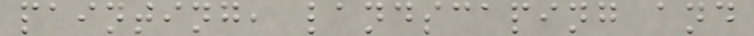painting, landscaping and
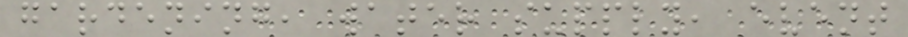gardening, water supply, event
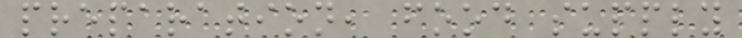preparation, food supply
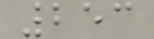253
